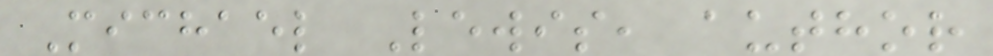Michael Lewis, author
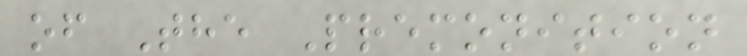of The Premonition
